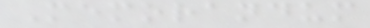Memorandum
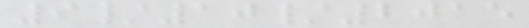9/10/2015
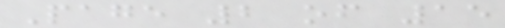Page 2 of 15
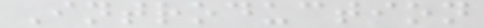Introduction
